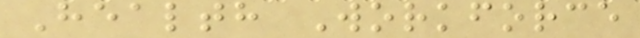Health Workforce
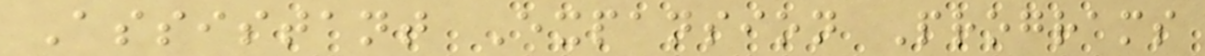Assistant Expansion Programs
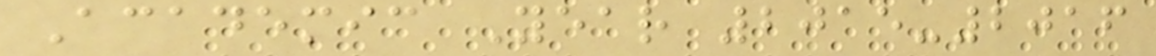Academic Year 2015-2016
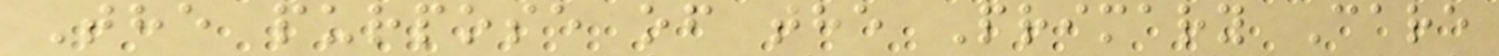The purpose of the Primary Care
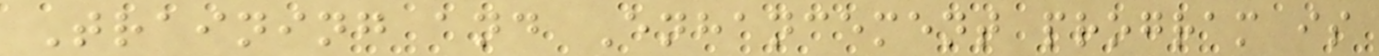Training and Enhancement program is
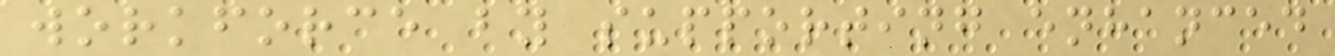workforce by supporting enhanced
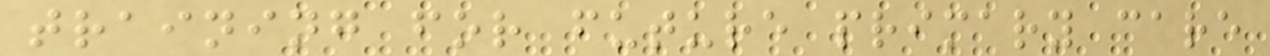training for future primary care
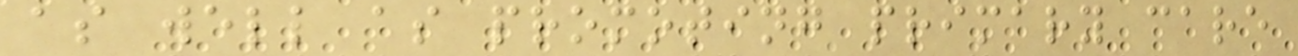as well as promoting primary care
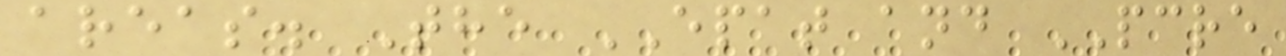areas. The EPAT and PCRE
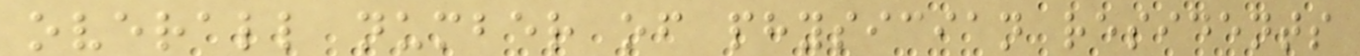overall number of physician residents
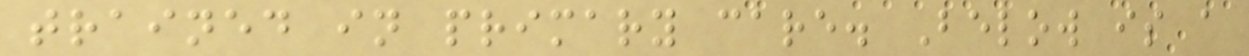trained in primary care. Below is a
